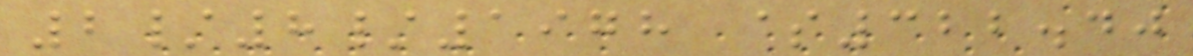2/8/1978 $322.40
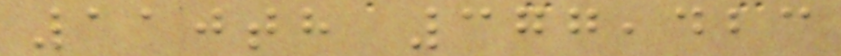110th 377,423
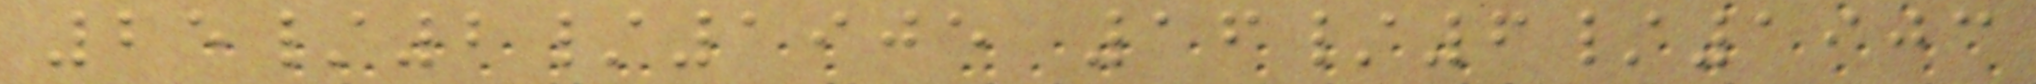25/2/1905 16/6/1903
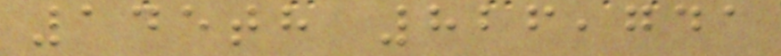145th 826,741
